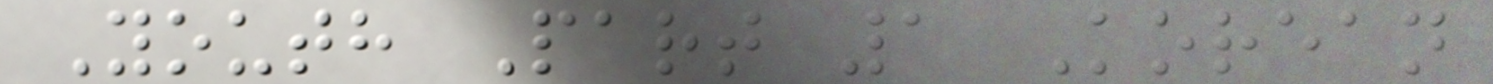Youth Part 1 Korean
